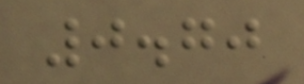0.70
